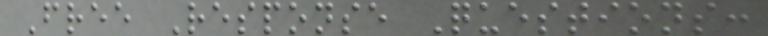Free Response Questions:
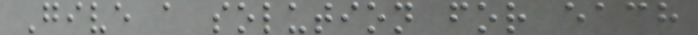Give a solution for each
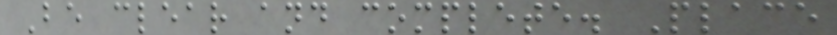Be clear and complete. Place
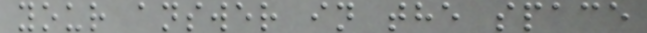your answer in the space
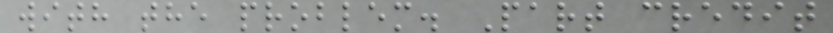with the problem. Part credit
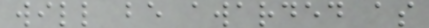will be awarded as
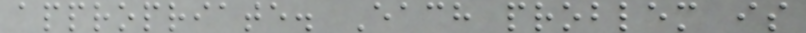appropriate. Each problem is
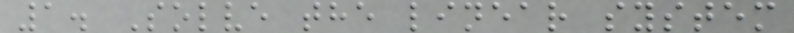1. Solve the linear system
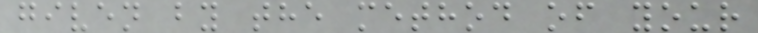given by the method of your
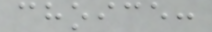choice:
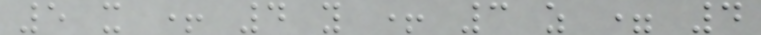5 x + 4 y + 3 z = 4
